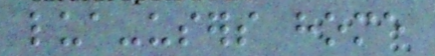lua-users home
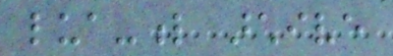lua-l archive
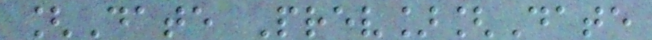[Date Prev][Date
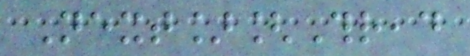Next][Thread
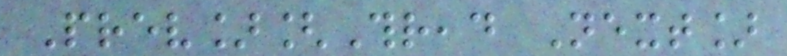Prev][Thread Next]
